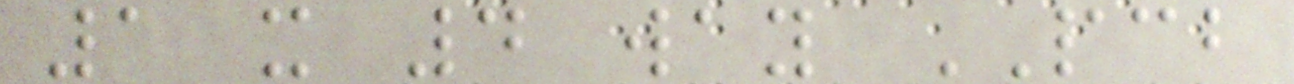1 x 4 way PCB
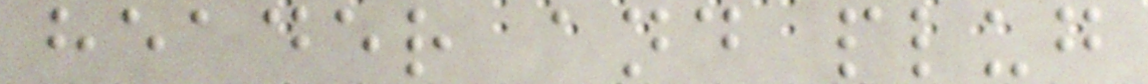header and plug
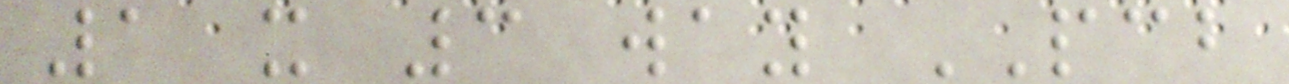1 x 3 way PCB
